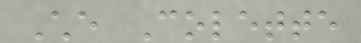Che Colette
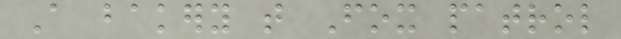A bakery that Fox patrol
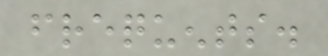frequents.
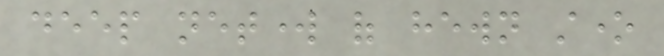deep network of hewn stone
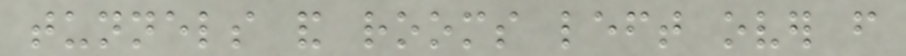tunnels and rooms left over from
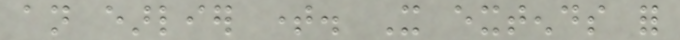an earlier time. It extends for
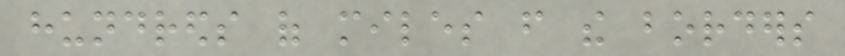hundreds of miles from the borders
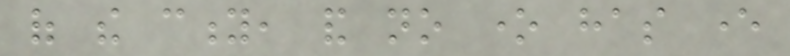of the city, and no one has ever
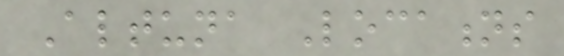Altuna Locations
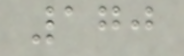170
